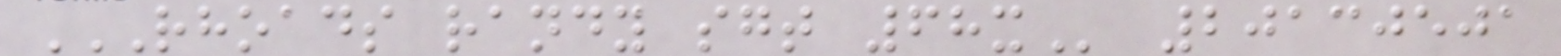RHOADS RANDY SGT 68X 20130501
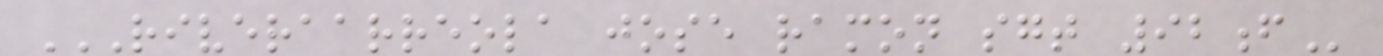RIVERAARREOLA JOSE RAMON SGT 92F
